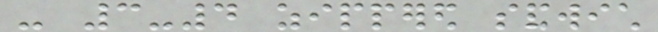- 3-4 zippered sandwich
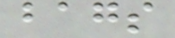bags
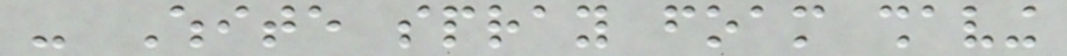- White spray foam shaving
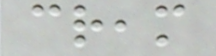cream
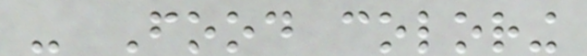- Food coloring
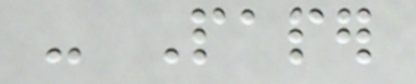- Paper
